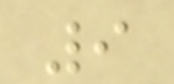9
